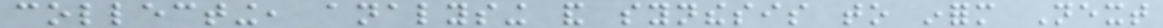collecting, analysing and synthesis to inform Next
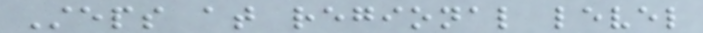Steps at regional level
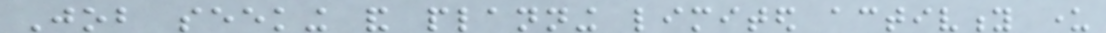Job seeking and planning limited activity under
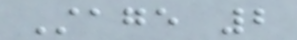Stage 2
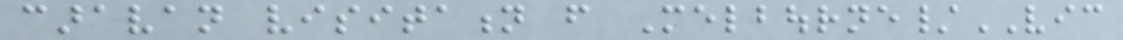caravan visitation from Melbourne/VIC
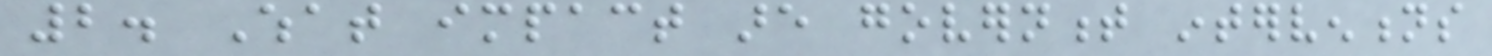2. What impact are government interventions
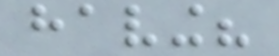having?
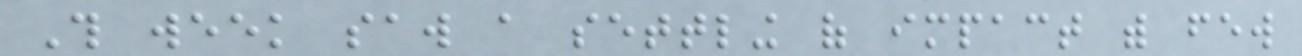This week saw a settling of impact with few
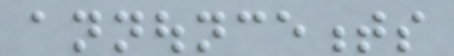announcements
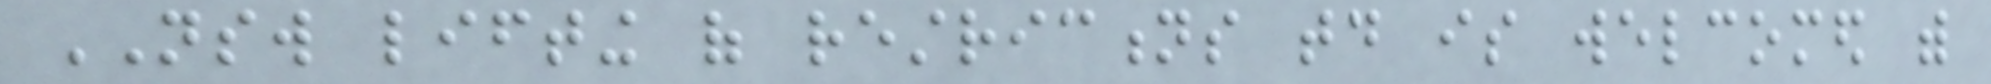NSW lifting of restrictions today is welcomed with
